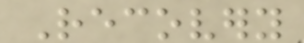Recovery
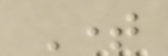Time
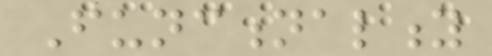Functionality
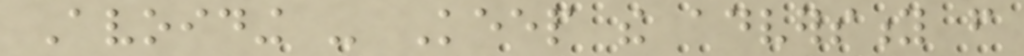Avoiding - Keep the adversity from
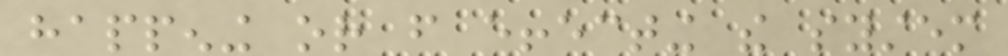happening or from effecting the system
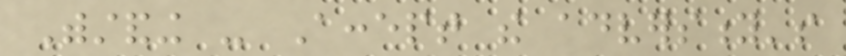Withstanding - Accept the adversity's
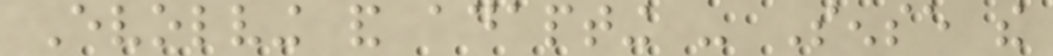Evolving and adapting - Sense the
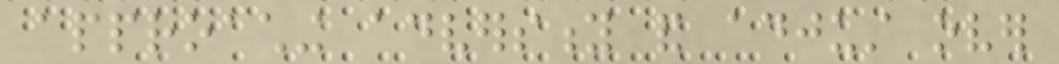approaching adversity and adjust over
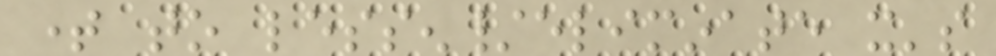time to lessen/eliminate it's
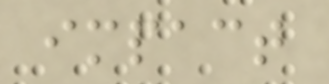impact
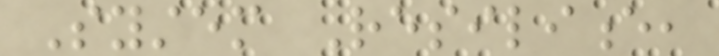System Resilience,
